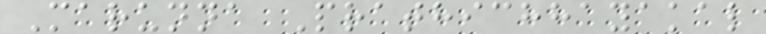Marunna Prathichhayakal
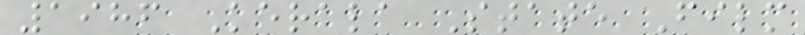1986 Kerala State Film
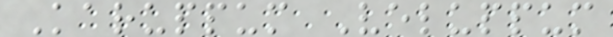Karuppum Veluppum
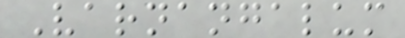Varnangalum
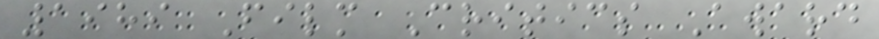1989 Film Critics Award
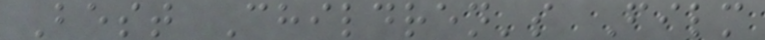Best Children's Film
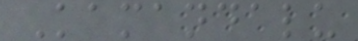Kamandalu
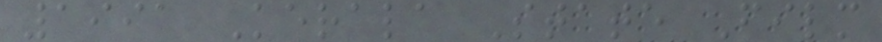1991 Kerala State Film
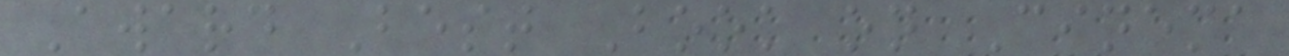Award Best Book on Cinema
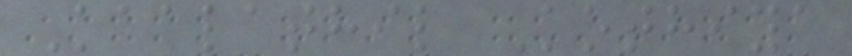Kaalathil Kothiya
